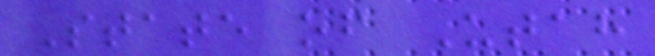State of Utah
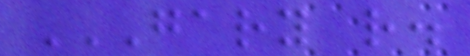GARY R.
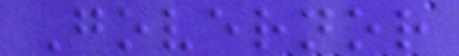Governor
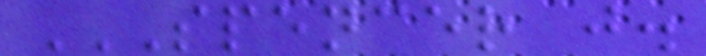SPENCER J.
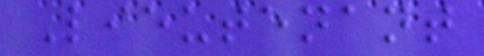Lieutenant
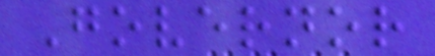Governor
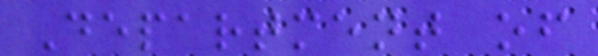Department of
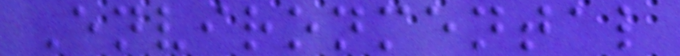Environmental
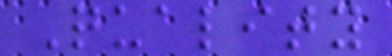Quality
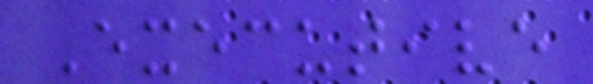Executive
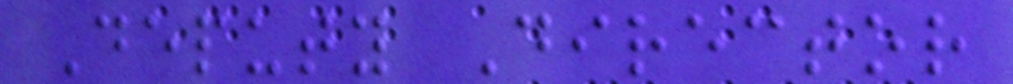Deputy Director
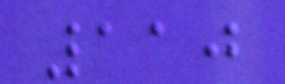110
